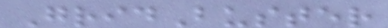GridBuster
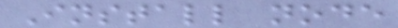Install node
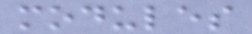modules
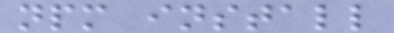npm install
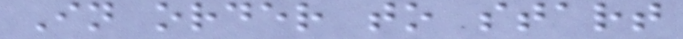In order to start
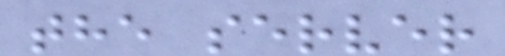the server
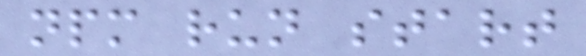npm run start
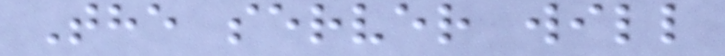The server will
